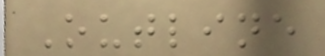Outline
